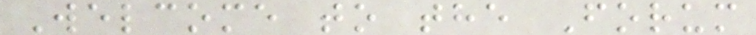Welcome to the Forum
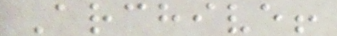Archive!
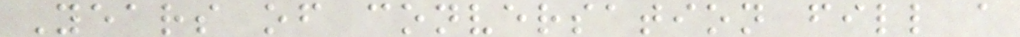Years of conversation fill a
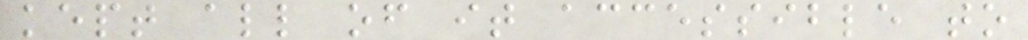kept all of it accessible to
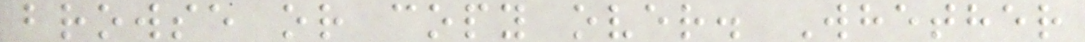browse or copy over. Whether
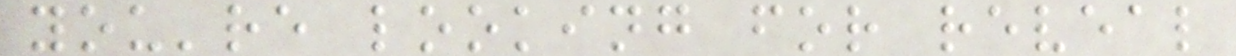you're looking for reveal
